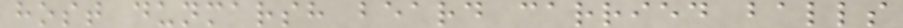host dunmarsh beard carried balls
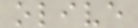olive
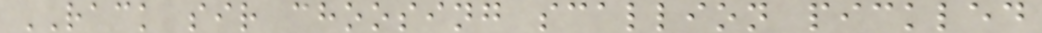RACK sir choosing scallion pickled
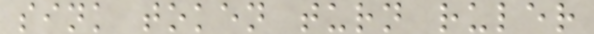sink token turn ruler
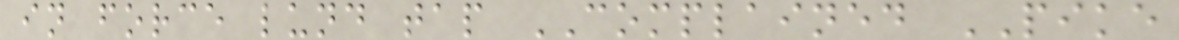in force lund tap COMPLAINED PIKE
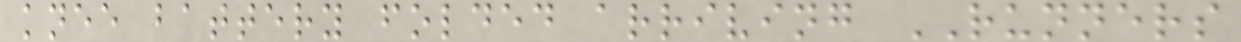knee battery folded arriving RUNNERS
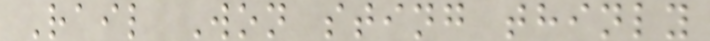Rail Won sting thinly
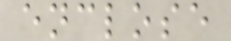enclose
